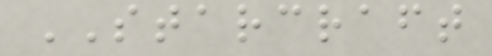STARCRAFT
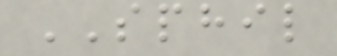SPHIL
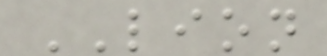LION
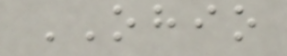OHIO
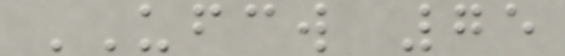UFCW 75
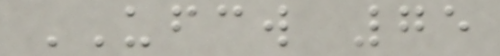UFCW 75
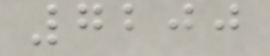7200
